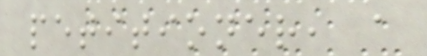petitioner, a
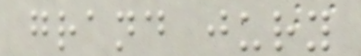grand jury
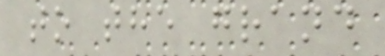to the grand
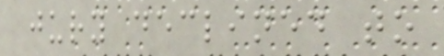jury declined to
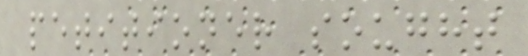petitioner sought
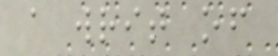a writ of
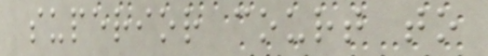superior court to
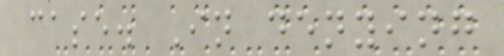case. In denying
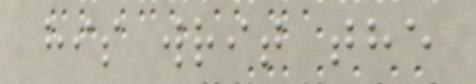his writ the
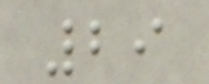29
